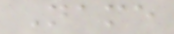Name
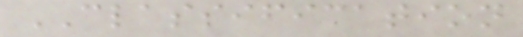CLASSIFICATION
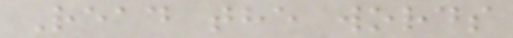Read the words
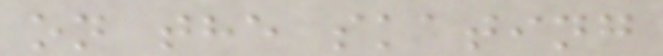on the skating
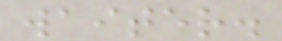waiter.
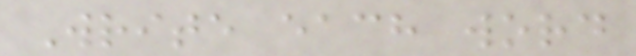Write each word
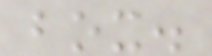box.
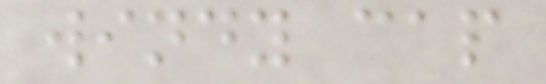windy cap
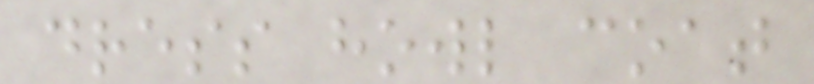dress howl coat
